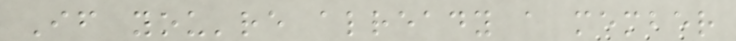If you're already a member
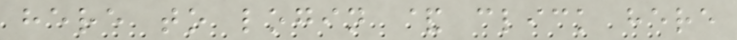here to login & click here
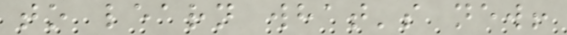to learn what's new!
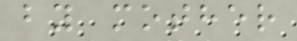by mother
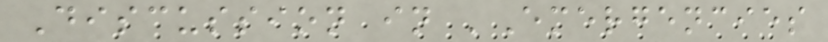Discussion in 'Emergencies
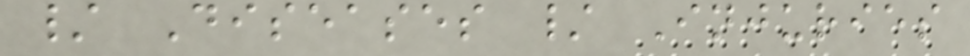/ Diseases / Injuries
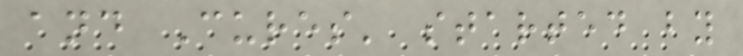and Cures' started by
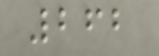262
